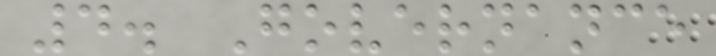4. Governance
